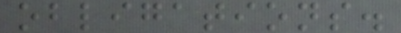obligations.
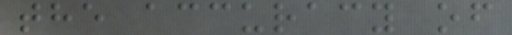the accuracy of
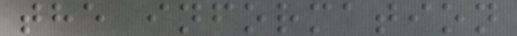the information
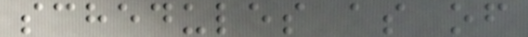schedules as of
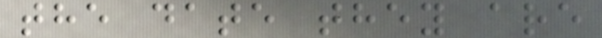the date they are
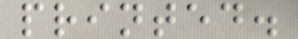printed.
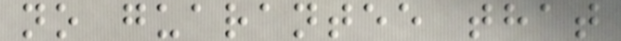no guarantee that
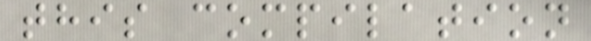this compilation
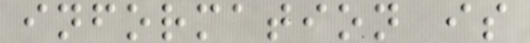information is
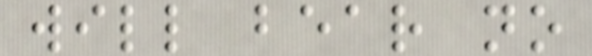will bear no
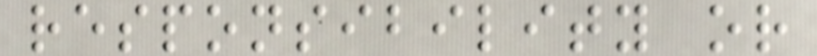responsibility or
